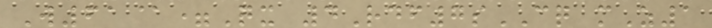W61@=Qx 4Rdf7sCQ mZ1
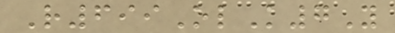R699OlK7Y
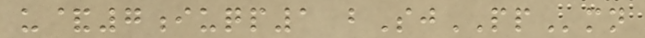u&7iuqp1 bSjPPmn
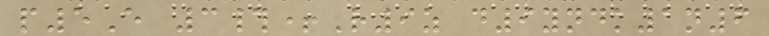p5E 3#+R9z d9yndk1n6
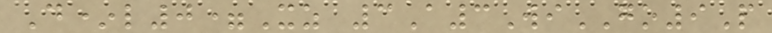D*l0=Xz 3A3WiGO9P
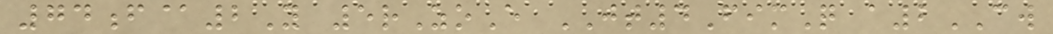74f@2Y 5rZoE JT4FimQ a2CW
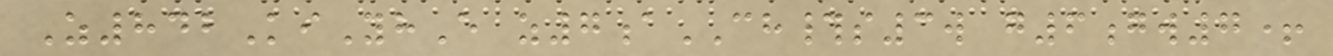Z842KiYhE z7aCH#s3w g6gw7+
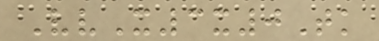VvX3x0Tk
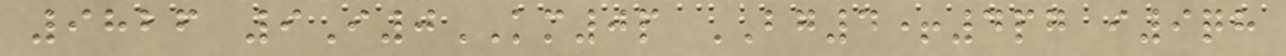9826 9I0KM0p BG4+4pg i9qh
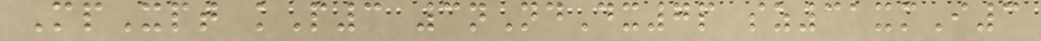MpXpt kP3 3nNdDx7p sz31xmI3
